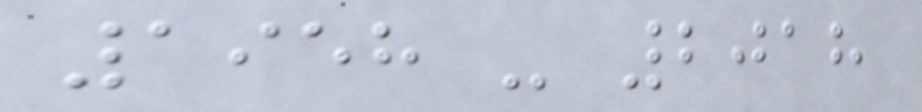1958 - 2018
